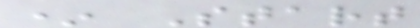* Start
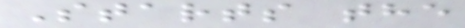Starts the
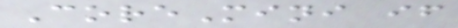CoreMini if
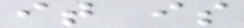it is
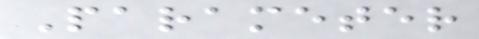Parameter
